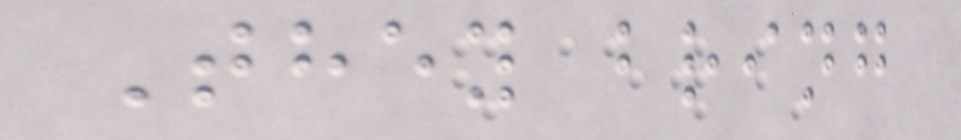They bring
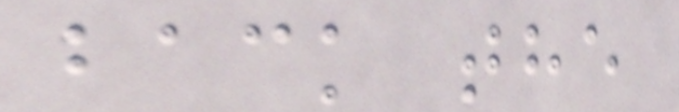back the
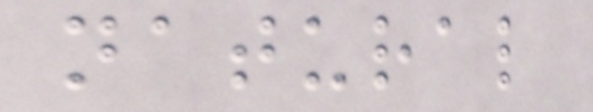natural
